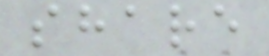share
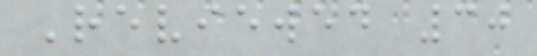Reviewed 30
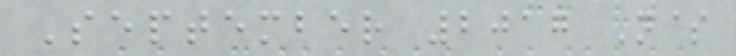September 2017 N$
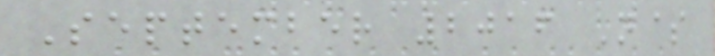September 2016 N$
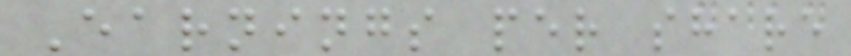Earnings per share
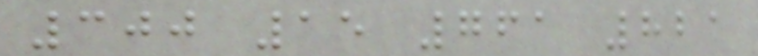300 15 761 821
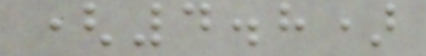(4.8)
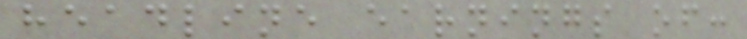headline earnings of:
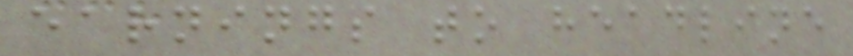earnings to headline
